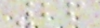26
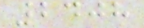2408
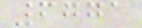6771
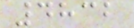4832
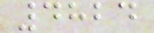4824
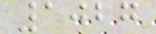1027
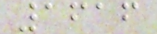1616
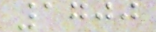1700
